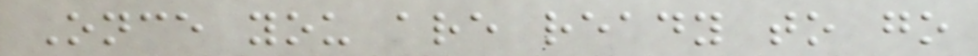Once you are ready to go
